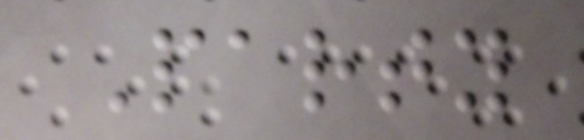Party
